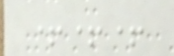+++
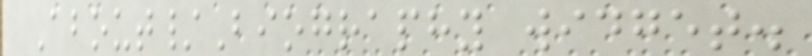About/Biography widget.
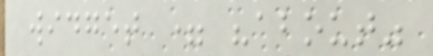widget = "about"
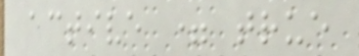active = true
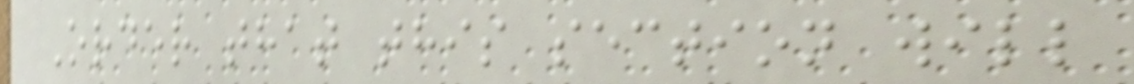Order that this section will
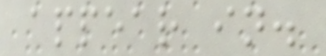appear in.
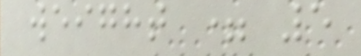weight = 5
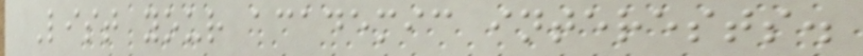List your academic interests.
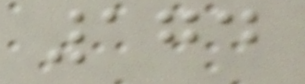174
